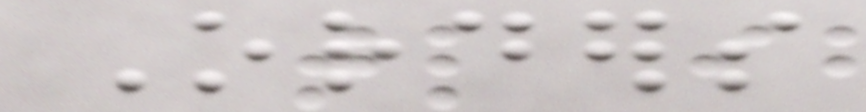Orders
